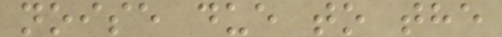noise due to the
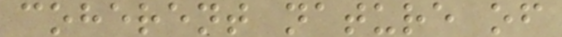coherent nature of
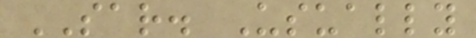SAR. Usually
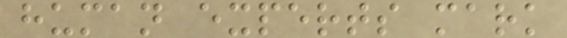human experts mark
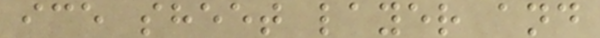ice sheet layer and
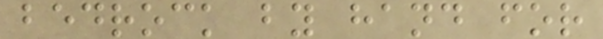bedrock by hand for
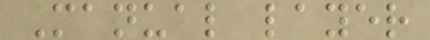Manual layer
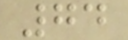74
